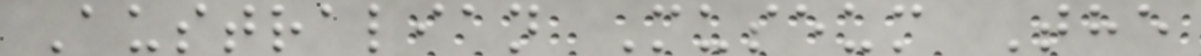Australian Museum The
